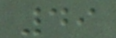49
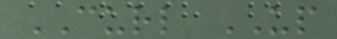CURL UP
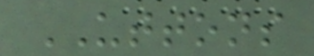UTTONS
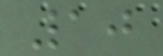10
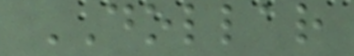DOLLAR
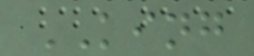KING
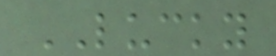LUCKY
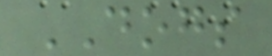DOGS
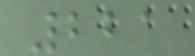221
